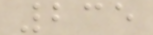235
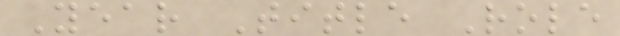Year Title Role
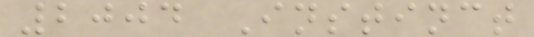2004 Instinct
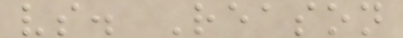vs. Reason
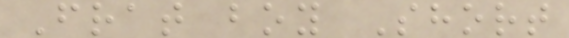Frat boy Short
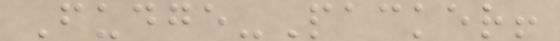Fudge-Packer!
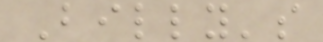Billy's
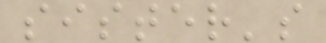sister's
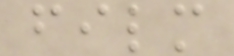film
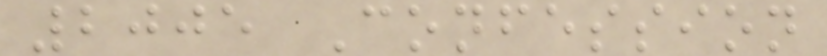2005 Confession
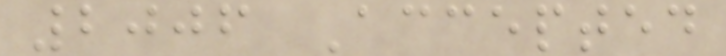2006 Accepted
